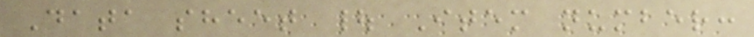Data sheet | Item number:
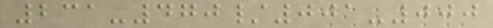231-470/001-000
